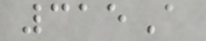315A
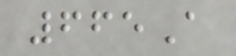665A
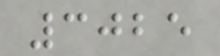3025
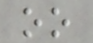oo
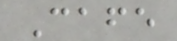Cafe
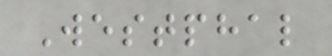Westphal
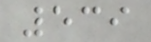539
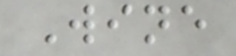Wine
